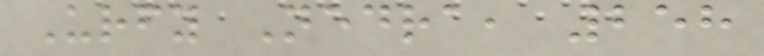Urfy Nedra, 258
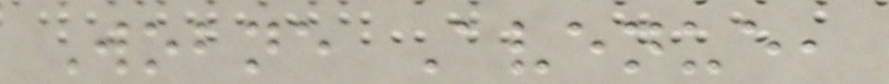Wobne Avenue,
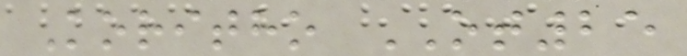Koritho OT25
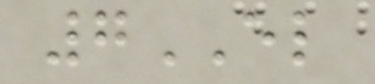7EL
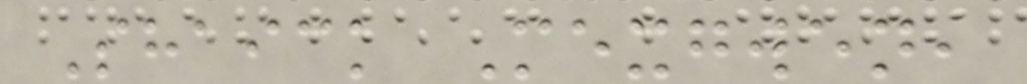Shaick Mexgwen,
